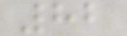82
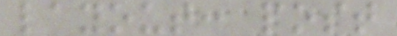layout: post
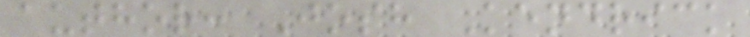author: Josh Kendrick
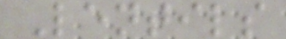Lentils
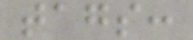tags:
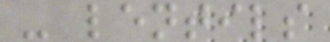- lentils
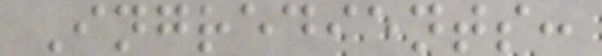Ingredients:
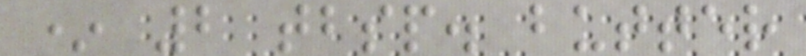* 2 tbsp. butter
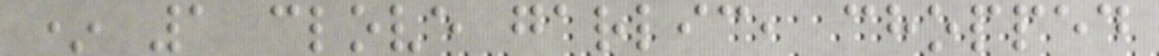* 1 clove garlic, chopped
